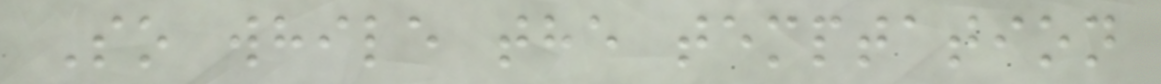So while the temptation
